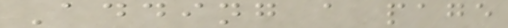Adding a page
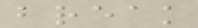break
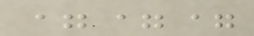===
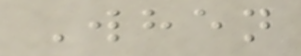When
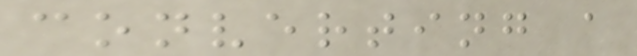converting a
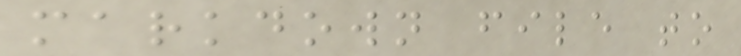markdown file to
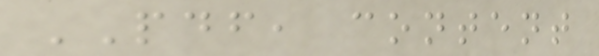PDF, content
